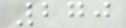270
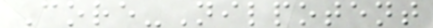Core-Nilpotent
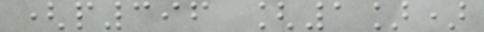(p396 [1])
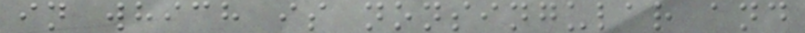in which is nonsingular and
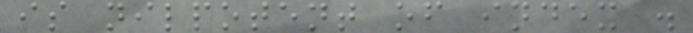is nilpotent of index .
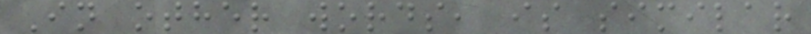In other words, is similar
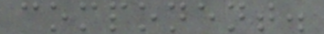component.
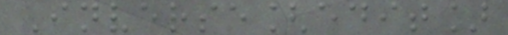Inverse[edit]
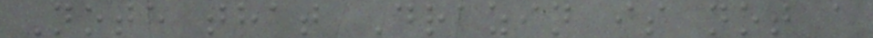Note that Drazin is not a
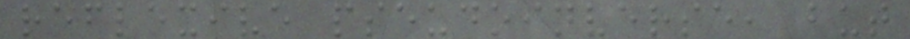reflexive pseudoinverse, but
